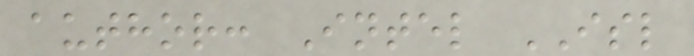author: Intel ISL
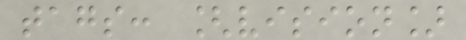tags: [vision]
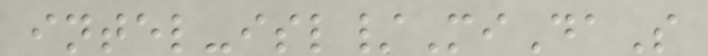intel-isl/MiDaS
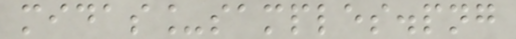midas_samples.png
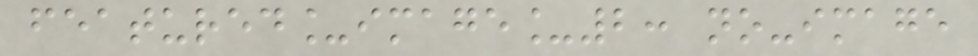featured_image_2: no-image
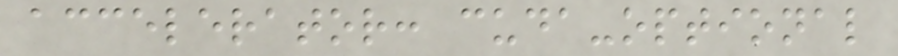accelerator: cuda-optional
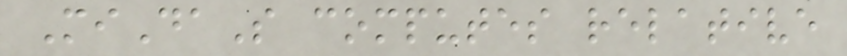MiDaS computes relative
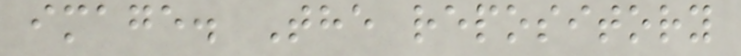image. The repository
